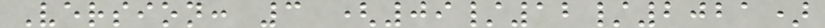Version: 3 (09/12/2021)
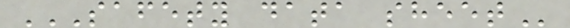SAFETY DATA SHEET
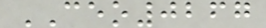CEO0267
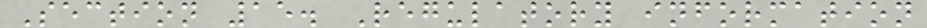Section 15. Regulatory information
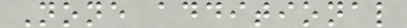None additional
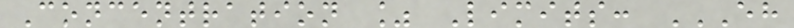Concentration % Limits: EH
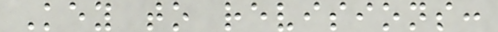Key to revisions:
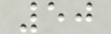50
